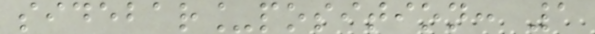sidebar_position: 1
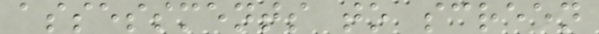assessments to screen
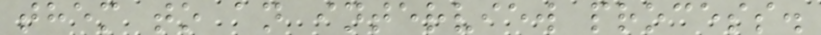them to an interview process.
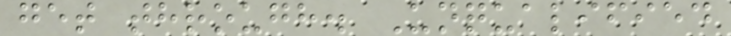get through. Unqualified
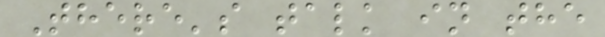There's talk in the
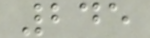245
